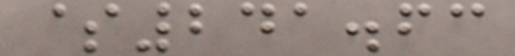$241.63
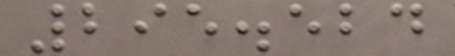295.524
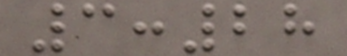3:28
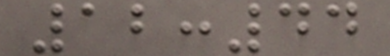12:44
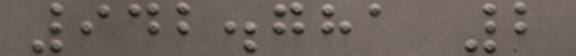942.781 2
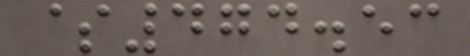$474.53
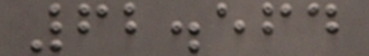62.564
